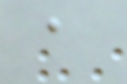a
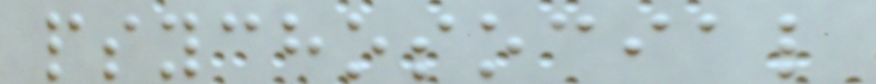psychosocial
